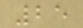25
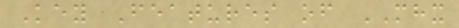Key Features of MHX
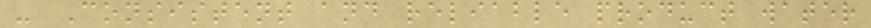- Consistent and reliable product water
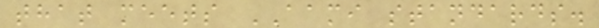that meets AAMI standards.
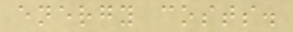energy costs.
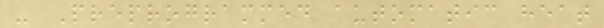- Preprogrammed automatic heat
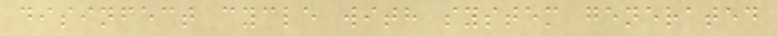disinfect cycle with system generated
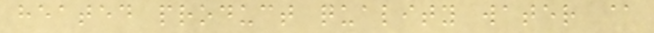heated product quality water @
